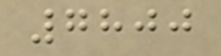7800
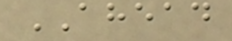AHEAD
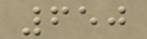650
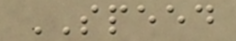SPEED
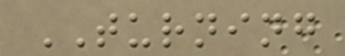TURNING
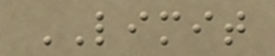LIMIT
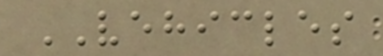VEHICLES
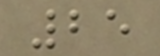25
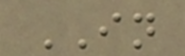IN
